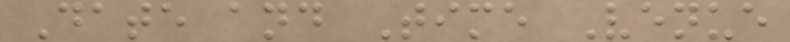Date and Time Venue
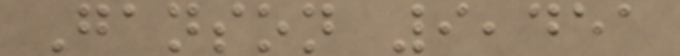Ganson 9,451
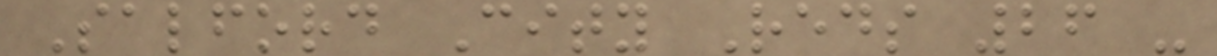Salford City Reds 26 -
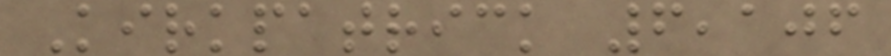Kirkpatrick 6,106
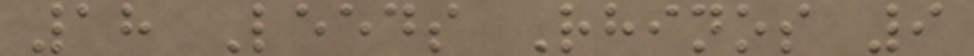18 Leeds Rhinos 9
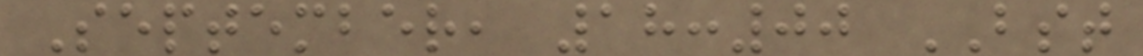September, 18:00 BST
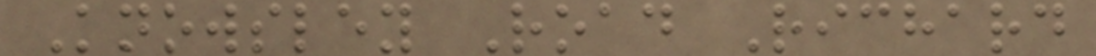Knowsley Road Richard
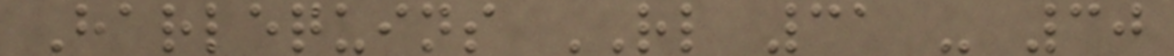Harlequins RL 31 - 30
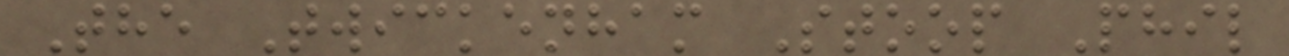The Twickenham Stoop Phil
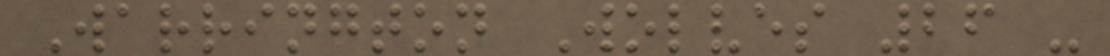Warrington Wolves 26 -
